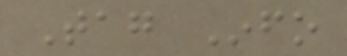Tag Info
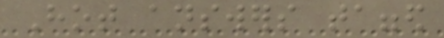Hot answers tagged
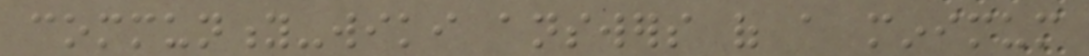community-wiki answers of a minimum
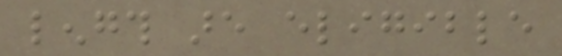length are eligible
